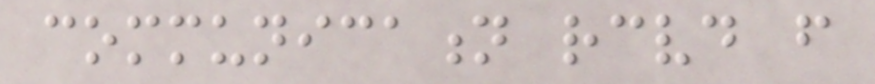communication received from
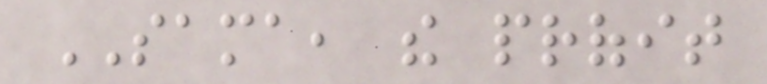SAMA, the profit
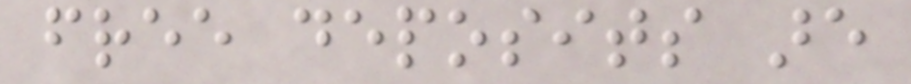free deposits are
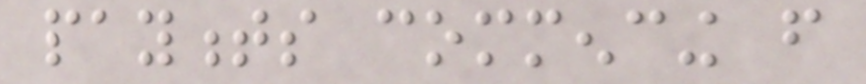payments commencing from
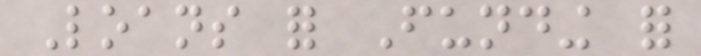Loans for Funding for
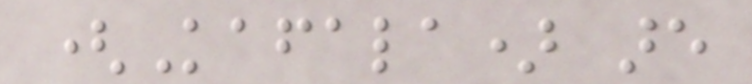(Kafala) are
